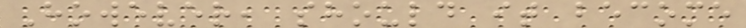However, should it become
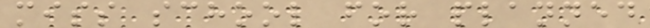miss school for planned
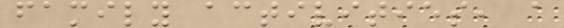family activities, a
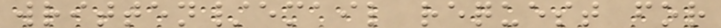written/email request for
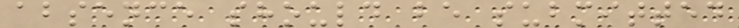absence should be submitted
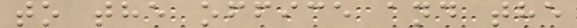to the office and the
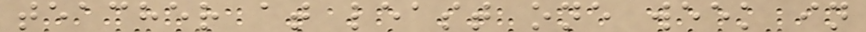teacher at least one week in
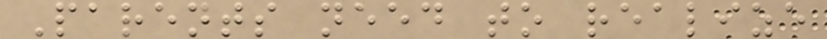Parents need to realize
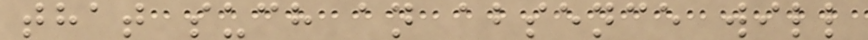that such an absence will
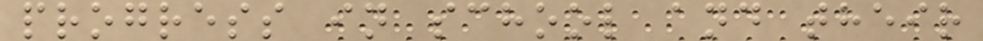progress in school and their
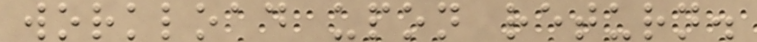workload upon return.
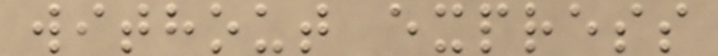without express
